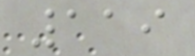119
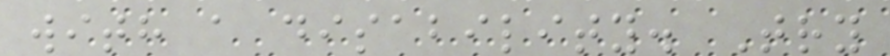with a disability. Try
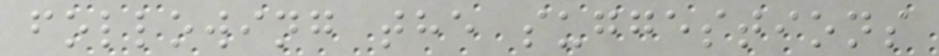following the suggestions
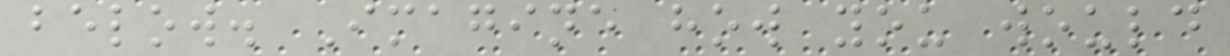below. Imagine how you would
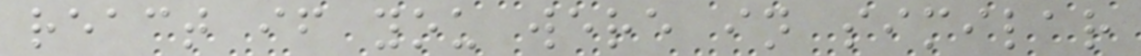react if you were in similar
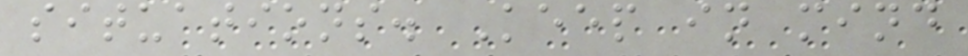situations. Keep in mind
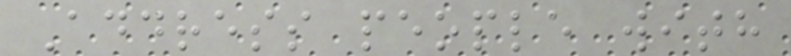Address people with
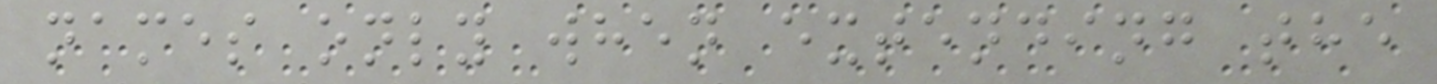names only when extending the
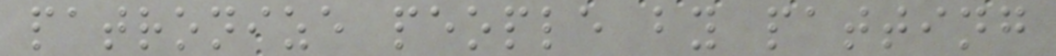patronize people by patting
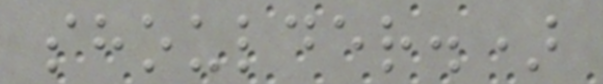shoulder.)
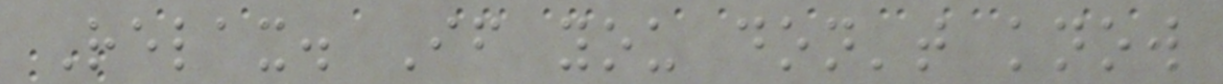Relax. If you don't know
